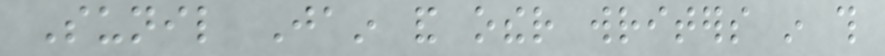Sunil Jain and other writers in this
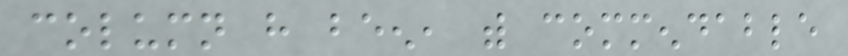column have been, with commendable
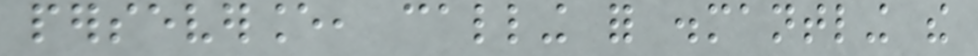perseverance, calling for dismantling the
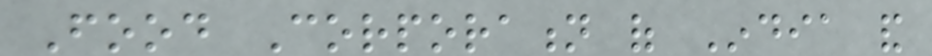Food Corporation of India and
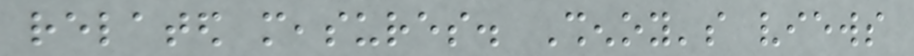related measures. Shenoy's views
